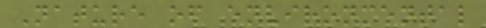Nature of environmental
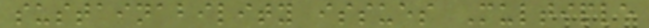sustainability issues Multiple
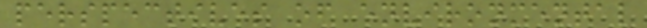perspectives of environmental
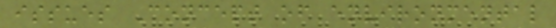issues Concept of environmental
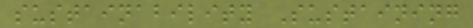sustainability Sustaining
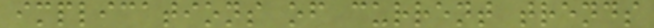implications of current trends
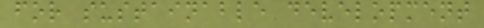for sustainable development
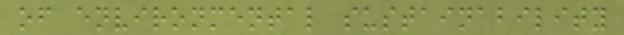of environmental sustainability
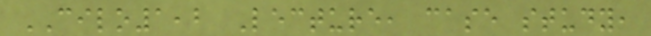CILO1,2 Lecture, case study,
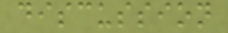discussion
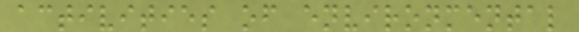activities of environmental
